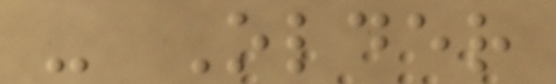- Older
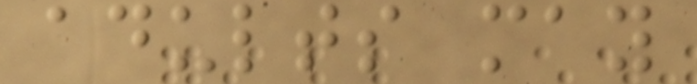adults may
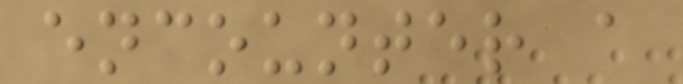encounter a
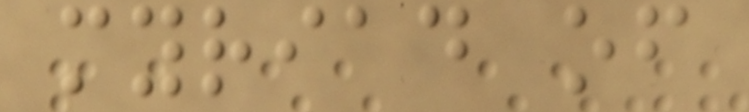myriad of
